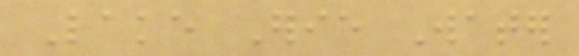Lake Erie Water
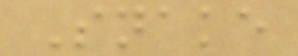Snake
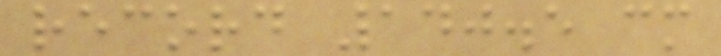record 140.5 cm
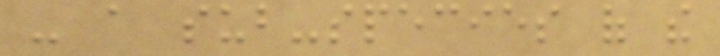- a sub-species of the
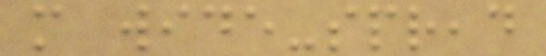more wide-spread
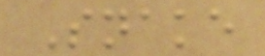Snake
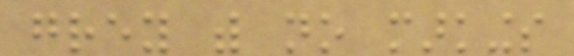grey with no markings
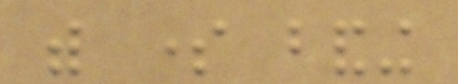with some banding
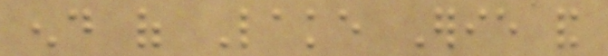end of Lake Erie and
